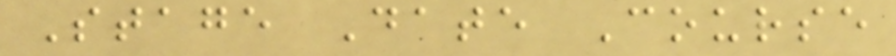Stage Date Course
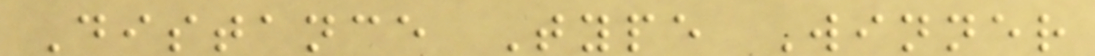Distance Type Winner
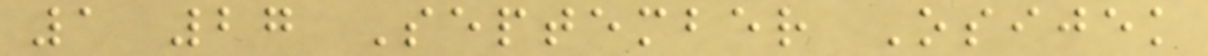1 27 September Osijek
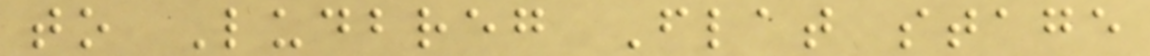to Ludbreg Flat stage
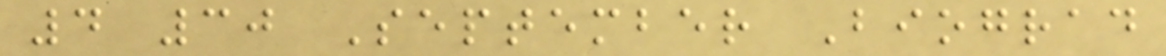4 30 September Biograd
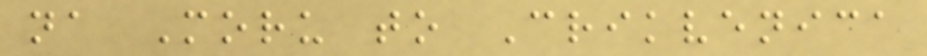na Moru to Crikvenica
